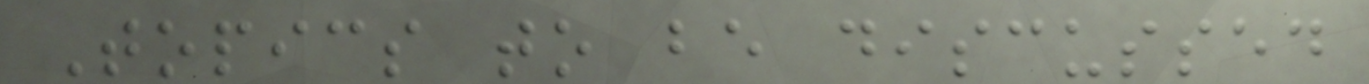Topics to be discussed
